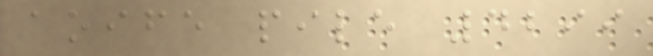aoife pile 4299
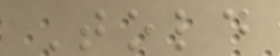Told
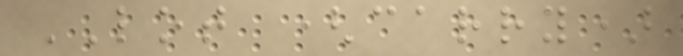LOT (carry)
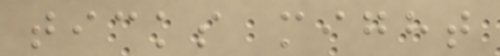ticks might
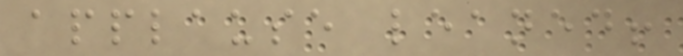applause leaned!
